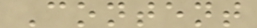Content
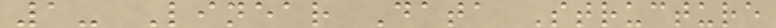1- Linear Data Structure
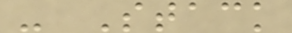- Stack
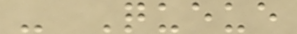- Queue
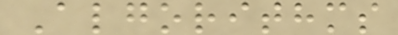Algorithms
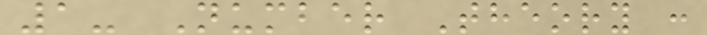1- Number Theory :
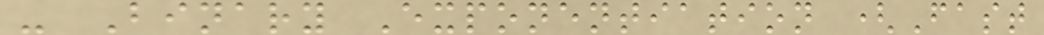- Binary Exponentiation (Fast
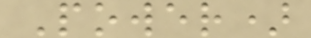Power)
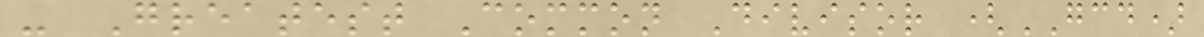- Greatest Common Divisor (GCD)
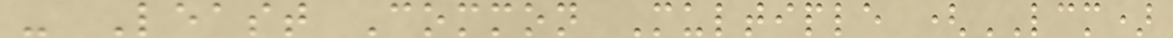- Least Common Multiple (LCM)
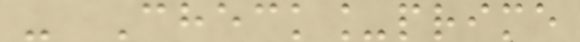- Check_prime
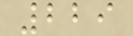229
